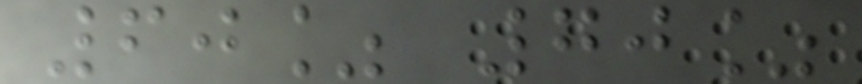60% 70%
